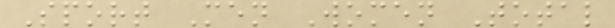Sport Men Women Total
